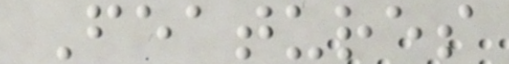Features
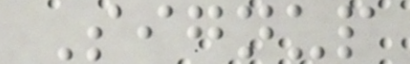Signup
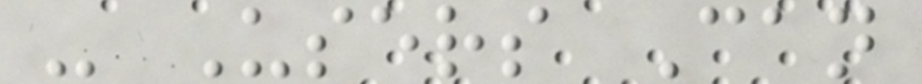- Users Can
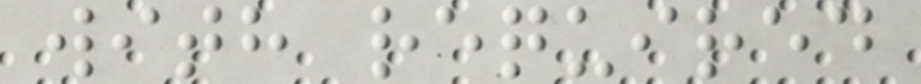with required
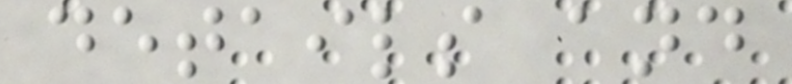details and
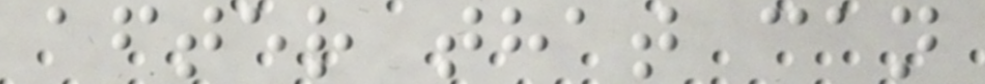after that can
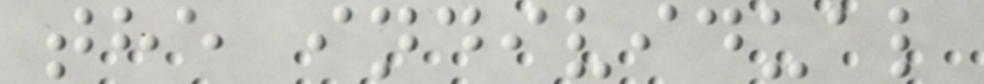the individual
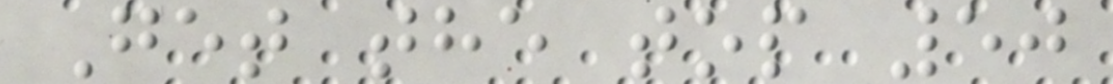Get the top 50
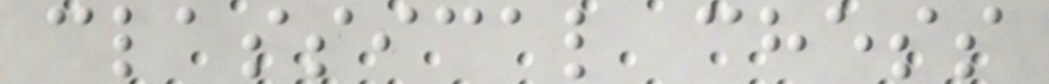classical chess
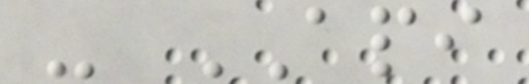- API
